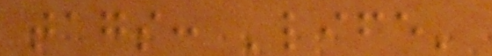tags: 'life'
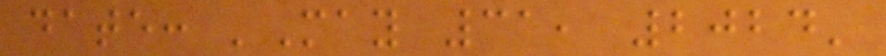date: 'May 31, 2024'
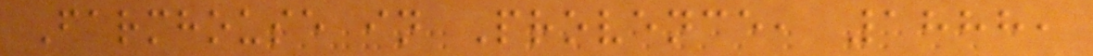Farmhouse in Provence, 1888,
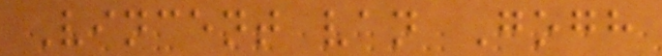Vincent van Gogh
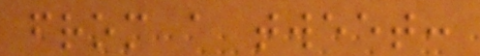from a tweet:
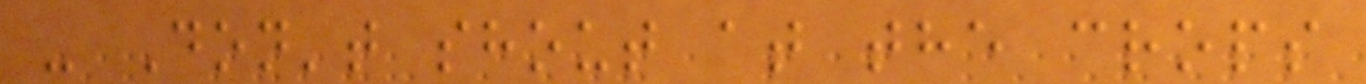- Don't shout at the crops
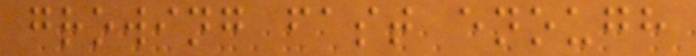growing fast enough
